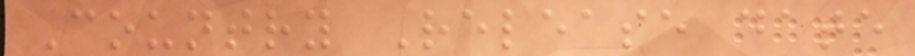Country Release date
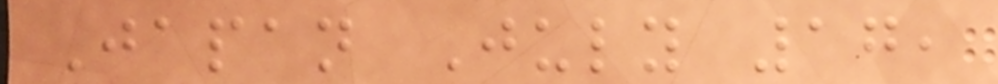Japan July 17,
